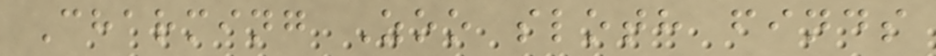Charming Zoo sloth finds
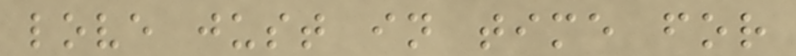love just in time for
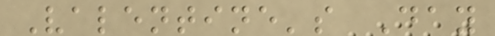Valentine's Day
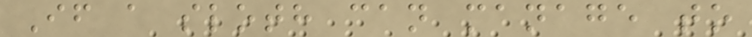If a sloth can manage to
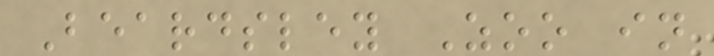Beardsley Zoo in
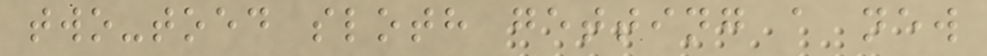two-toed sloth getting a new
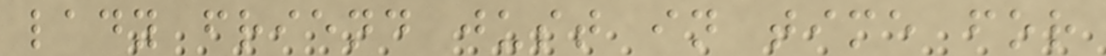lady friend just in time for
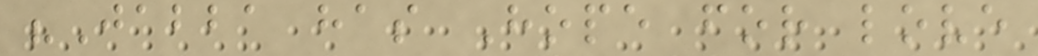"Jabba has Hope for love
